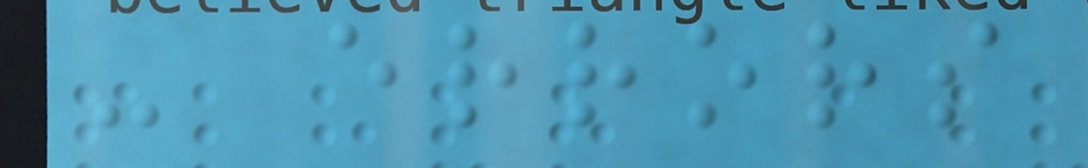- errors
